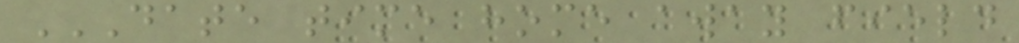DATE TIME HOME AWAY FIELD
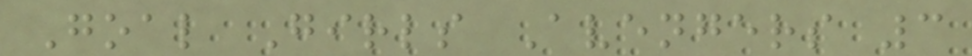Goal Girls Avengers 3
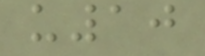u10
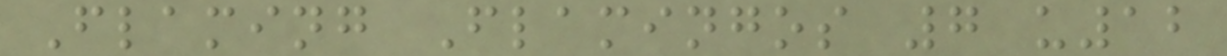Flaming Flamingos 7 u12
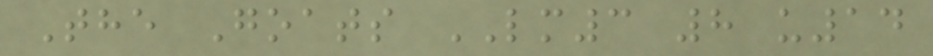The Goats LM3 8 u14
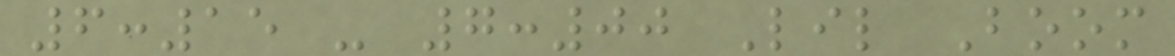6:15 - 7:00 Lil Boom
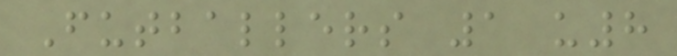Futballers 1 u8
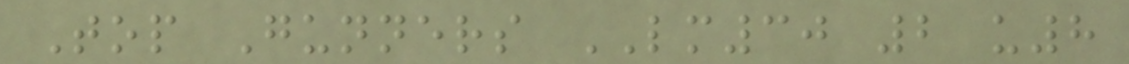Top Gunners LM30 2 u8
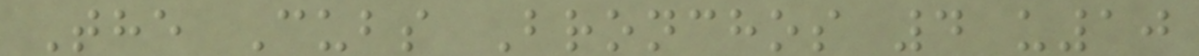The Cubs Bronchos 4 u10
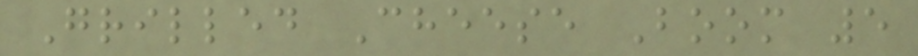Grilled Cheese Boom 5
